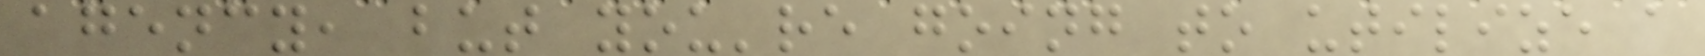agency, but you're going to utilize a
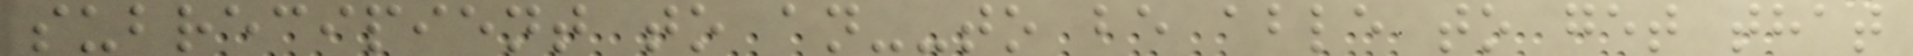subrecipient to an--to be able to get that
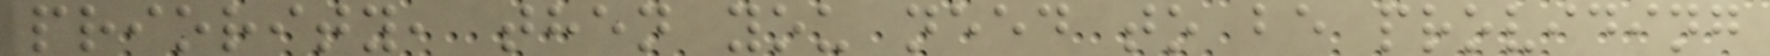priority, then you need to be providing
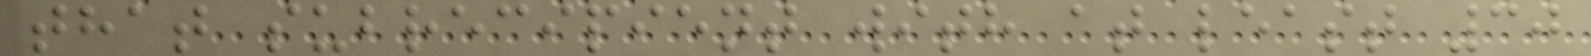that subrecipient with at least 30
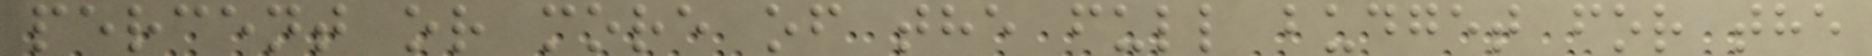percent or more of the full budget for the
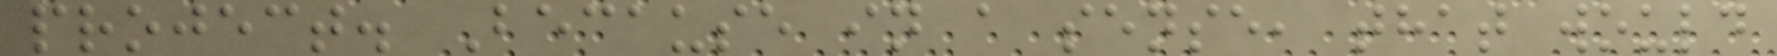project. Because in a sense, that would
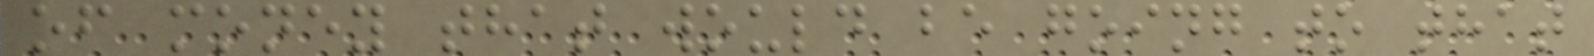of money that would be going to that
